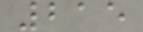215
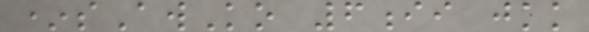*sAwKo 6ii jkk
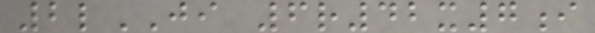2lJI 6r42x7i
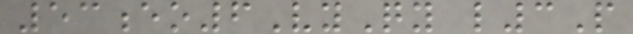53eo6VyQy l3P
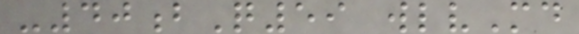-40bQ59 wlvMd
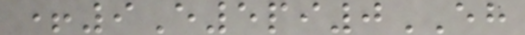+9E5pi0EH
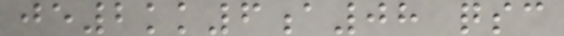je2kk6a08 qsc
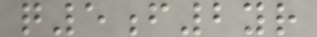q5f2yr
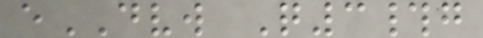eDVW Q3#g
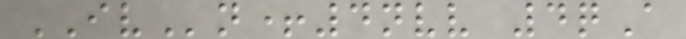IVn+4nvv 4qA
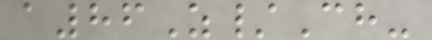a86Z/Ch-
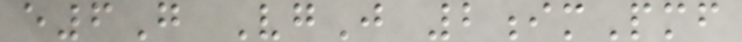e6G VgJ 2imPmf
